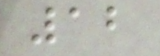12
